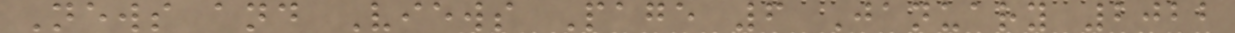News and Views Page 6 January 2022
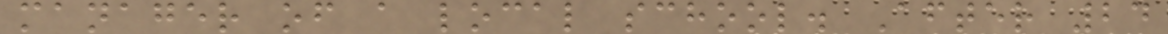manager of a local school. After 24
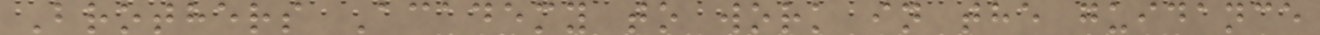Brothers Academy to work in the guidance
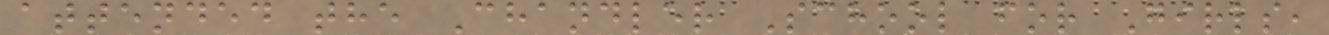attended the Chandler School for Girls,
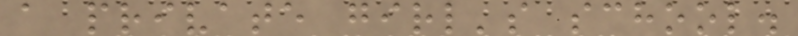a private girl's school.
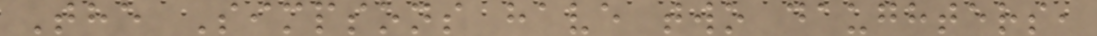The Simpsons have two daughters,
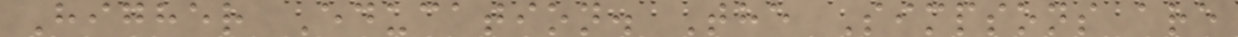Higher Education. The Simpsons are
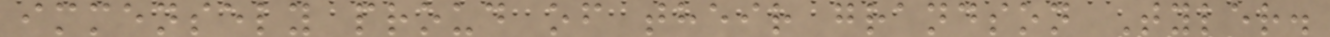immensely proud of their grandson Tyler.
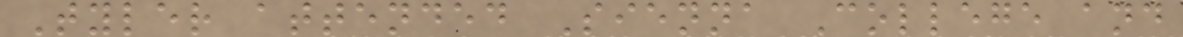Tyler attended Sienna College and
